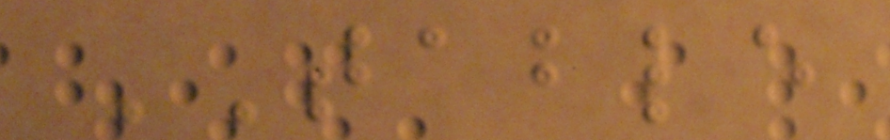TABLE
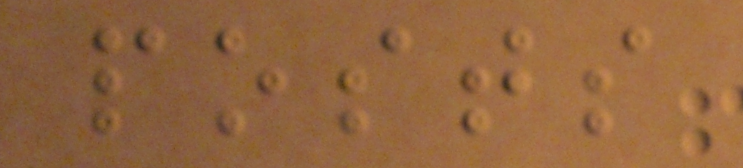posts
